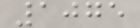1075
